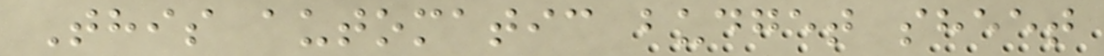This automatic budget sheet
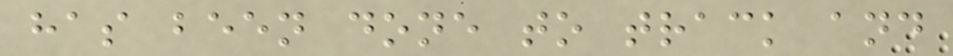has been done to track and
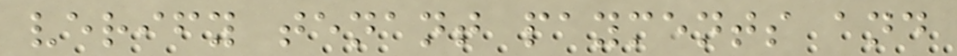verify tenant payments and
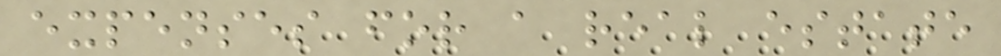expenses for a real estate
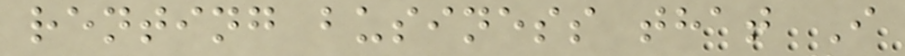renting business that I
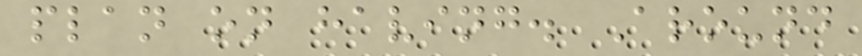plan on having. Around
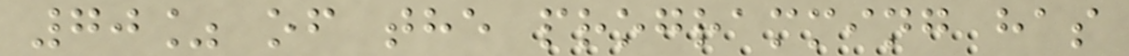70% of the programming has
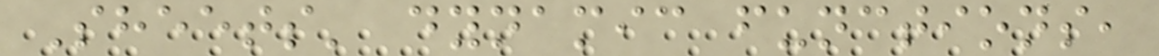Sheets' dynamic functions,
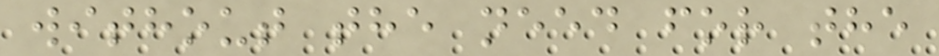without the need for the
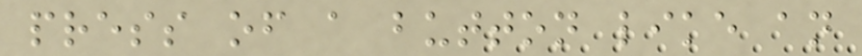press of a button like an
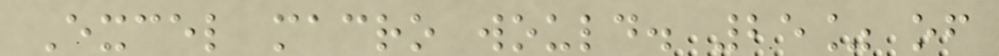Excel macro would. 25% of
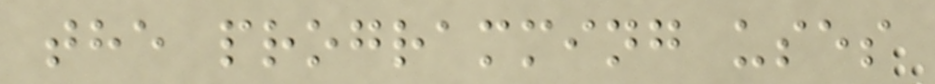the programming uses
